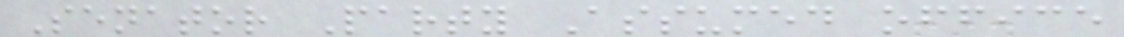Senator Party Assumed office
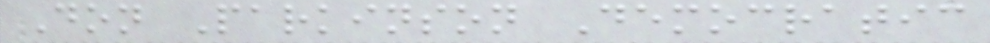Don Parkinson Democratic
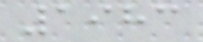1983
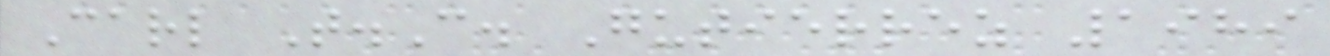Carl T.C. Gutierrez 1989
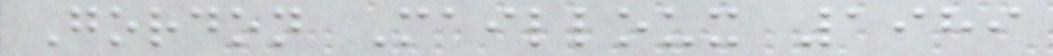Gordon Mailloux 1989
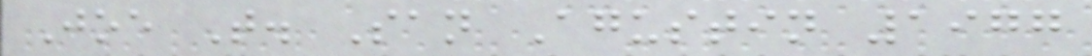Joe T. San Agustin 1977
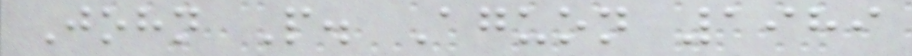John P. Aguon 1989
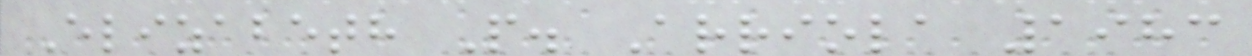Elizabeth P. Arriola 1983
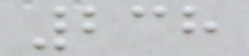238
